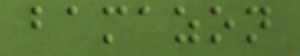bamazon
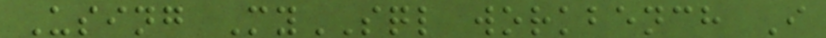Using MySQL workbench I
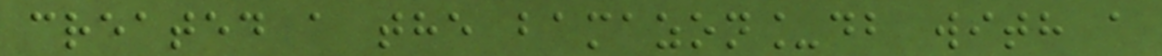created a the bamazon_db with a
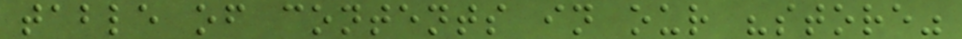table of contents in our "store"
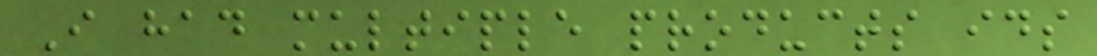I had multiple products ids
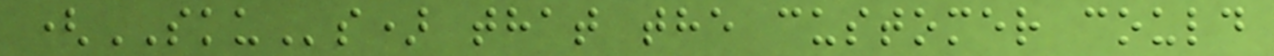(SKUs) that the customer could
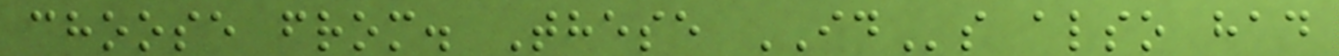choose from. These IDs also had
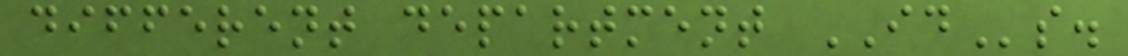different department IDs.
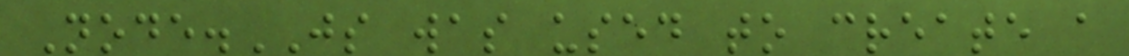Node.JS was used to create a
